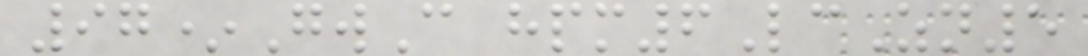97*GwC hpm6LcZn5
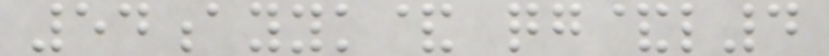54ayyk& qg&l4
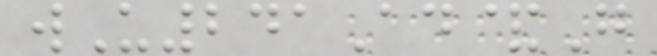wU241Ad&G
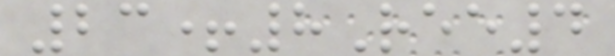23+8Ree4
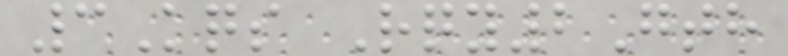3Kqs Rqy2Gth
